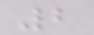2
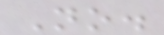No.
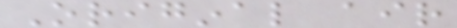Original air
